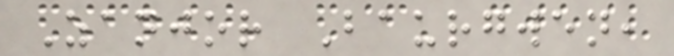Zanjor Baurgwen,
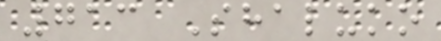713 Shaluko
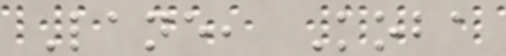Lane, Koba
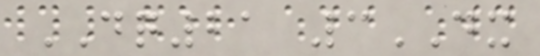DQ21 3DX
